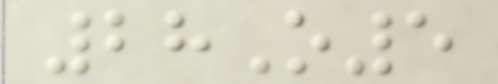28O5
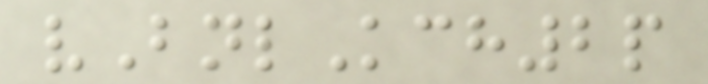vBnlKch2p
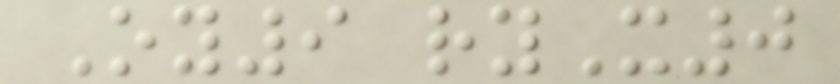Oy9 ryX0
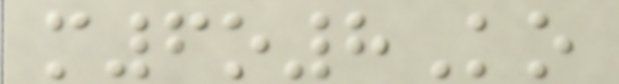m6o8Ko
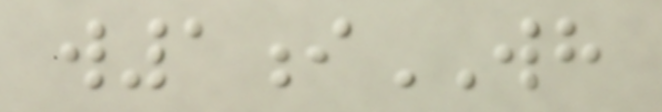w1iWH
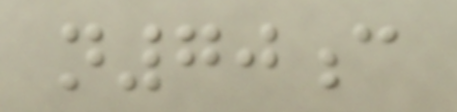n70c
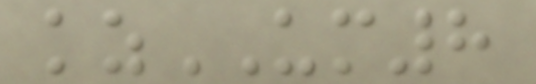kzUM8
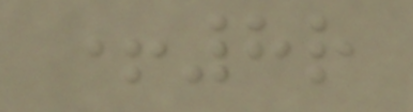+8r
